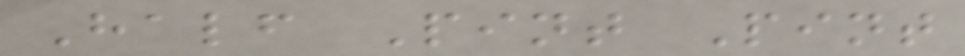Half Pint Pint
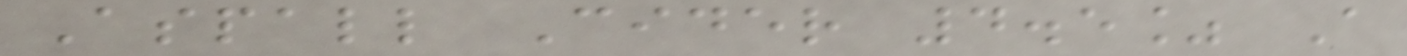Aspall Cider 4.5% A
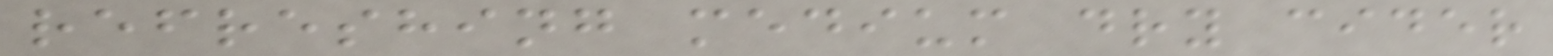refreshing medium dry cider
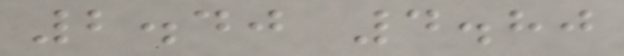2.40 4.80
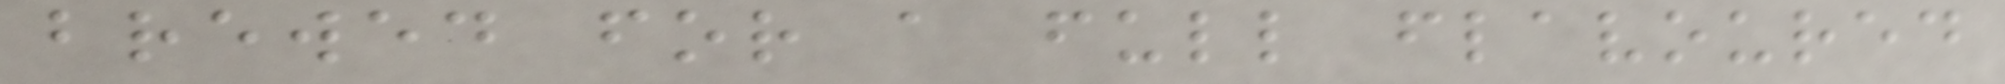brewed for a full flavoured
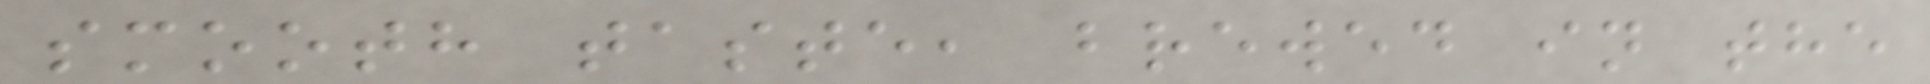smooth taste, brewed in the
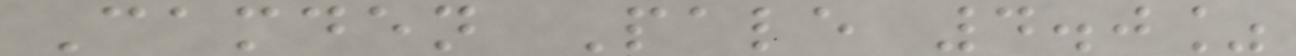Camden Pale 4.0%
